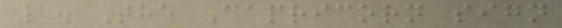1. The Capricorn sign
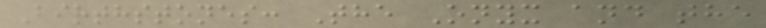Birthstones: The Onyx and the
